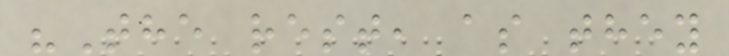"The rest, as they
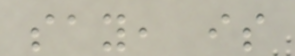say, is
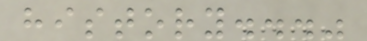history..."
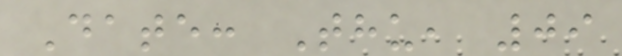Date: Thu, 09
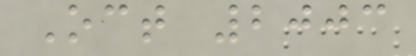Oct 2003
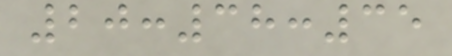20:38:35
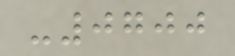-0700
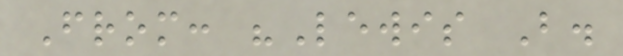From: "Lewis B.
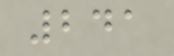241
